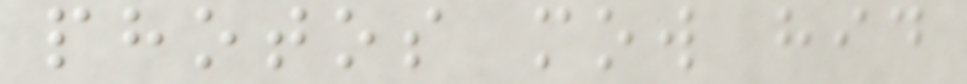photos mow hid
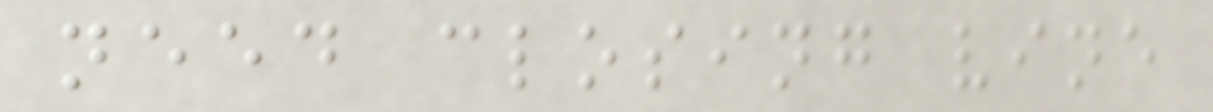need closing vine
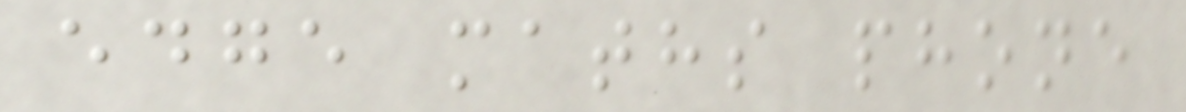edge maths phone
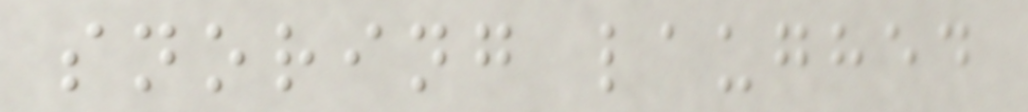snoring laughed
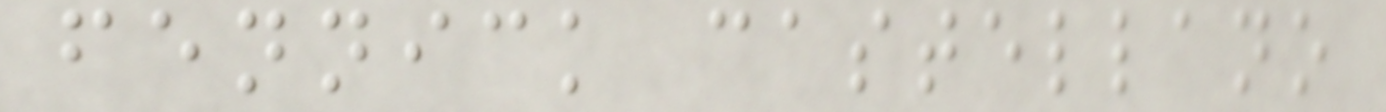fennick castellano
